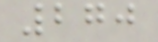270
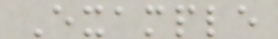Example
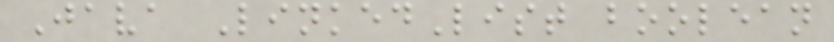Java LinkedList boolean
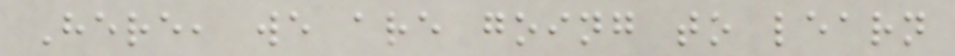Here, we are going to learn
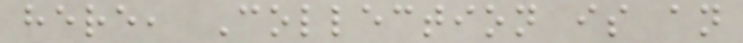here, Collection is an
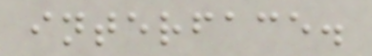interface.
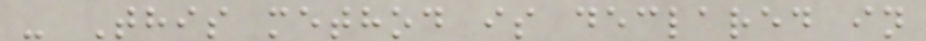- This method is declared in
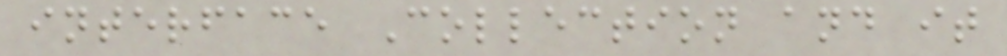interface Collection and it
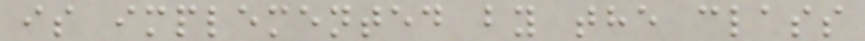is implemented by the class
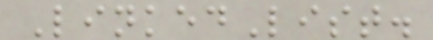LinkedList.
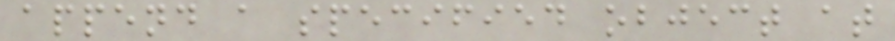append a specified object at
